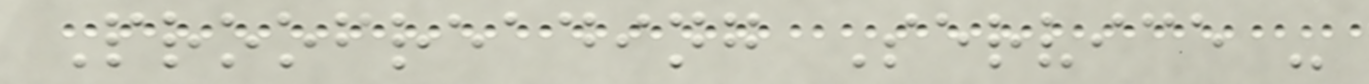Proofreading Service -
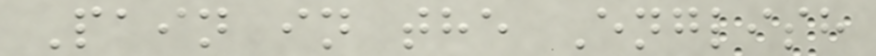Pain in the English
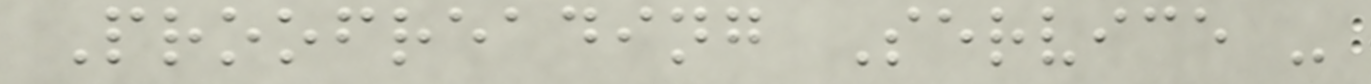Proofreading Service -
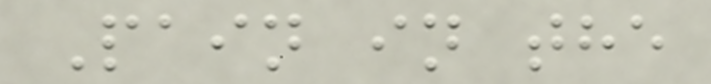Pain in the
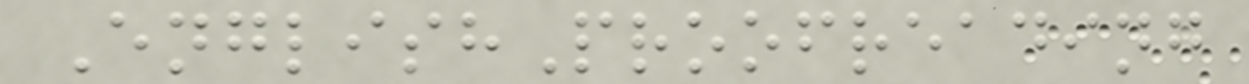EnglishProofreading
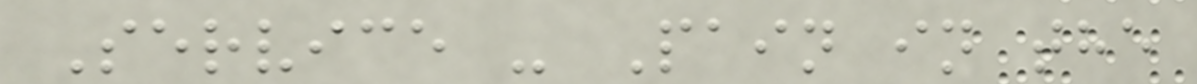Service - Pain in the
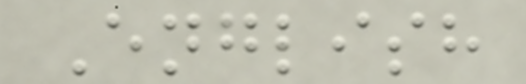English
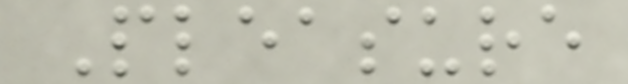Pleasure
